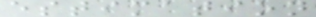estimation
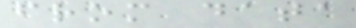from data
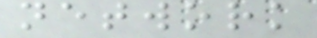network
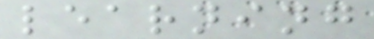learning
